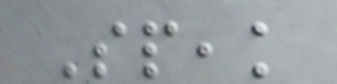Speak
